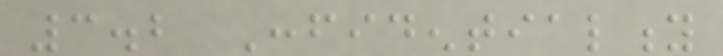3.2 Confidentiality
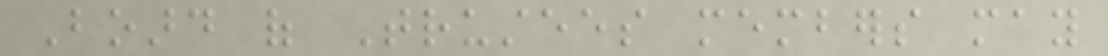Board of Trustees members may
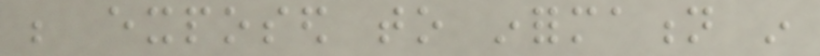be exposed to information in
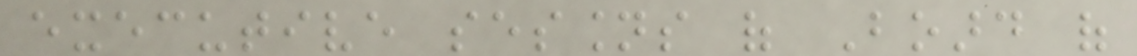executive sessions of Board of
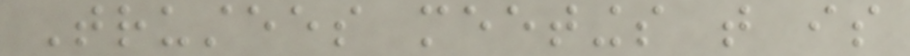Trustees meetings that is
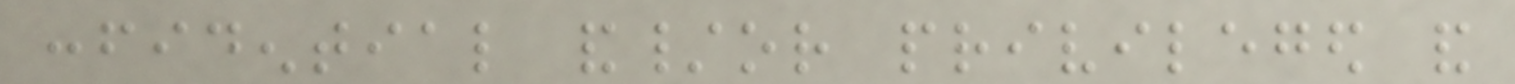confidential and/or privileged and
